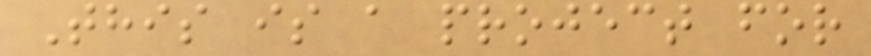This is a project for
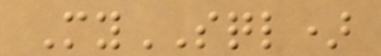MySQL)
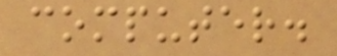computer.
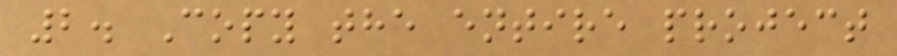2. Copy the entire project
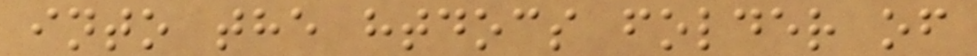into the htdocs folder of
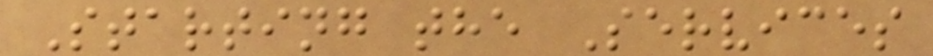Starting the Services
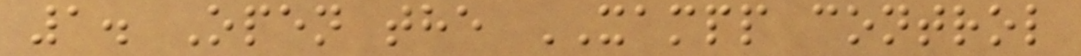1. Open the XAMPP control
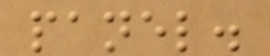panel.
